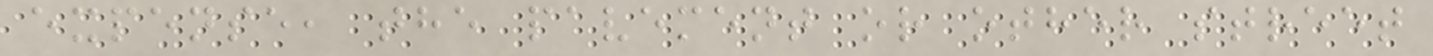expense, the pavement or other street
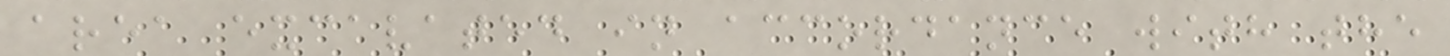area excavated in accordance with the
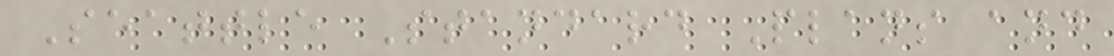Seattle Standard Plans and
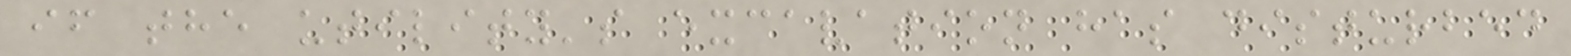if the utility's excavation has disturbed
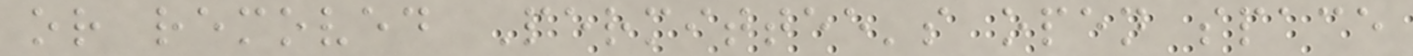or removed Permittee's open space
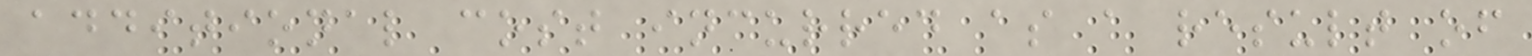additional cost incurred as a result of
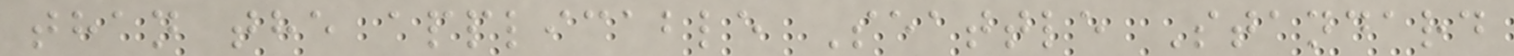than the applicable Seattle Standard
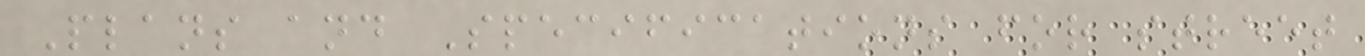Plans and Specifications for street
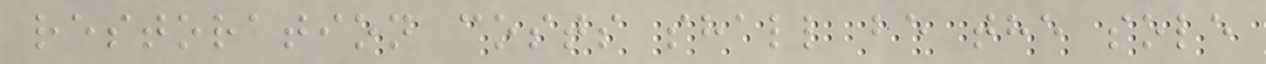restoration costs shall be the sole
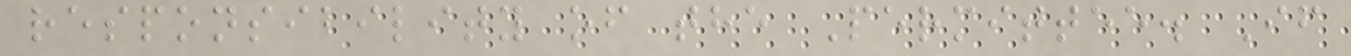responsibility of the Permittee. If
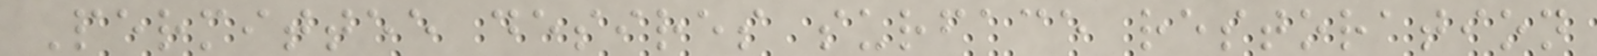Permittee desires surface restoration
